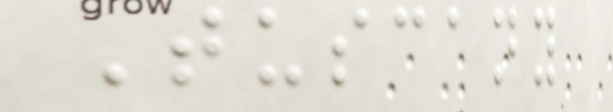Tuscany
